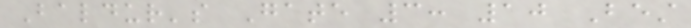Baldur's Gate 3: 10 Best
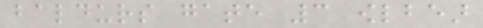baldurs gate 3 owlbear
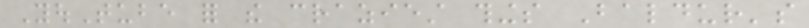YouTube for the craziest things Baldur's
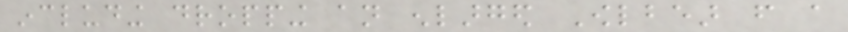including dropping an enlarged Owlbear from a
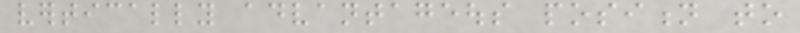vertically advantageous position to
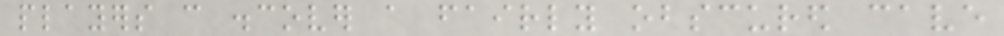players can discover a fairly obscured cave
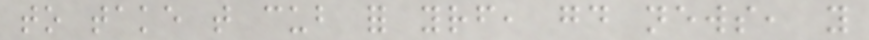to take that cub for yourself, good news, you
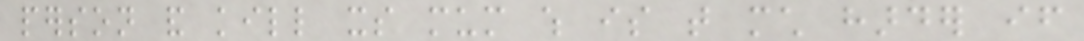person and kill its mum which is that much harder if
